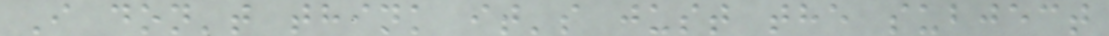I don't think it's just the subject
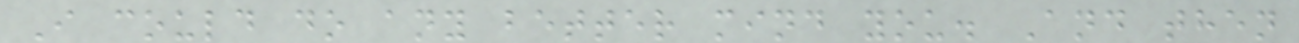I could do any better mind you. And then
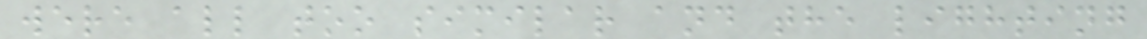were all too similar and the lighting
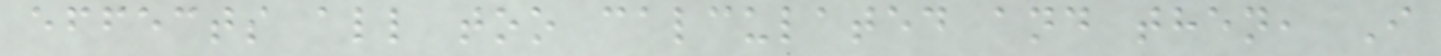effects all too calculated and then, I
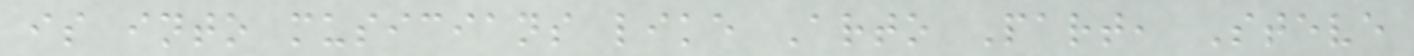is into musicians like Arto Part, Steve
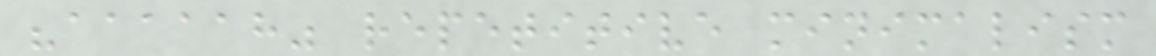"aaaaah" repetitive minimalism
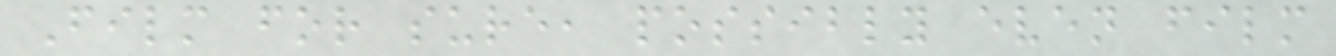Film for sure, possibly even film
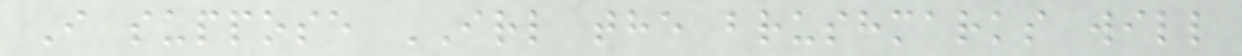I suppose IRL the brushmarks will
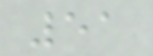51
